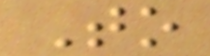To
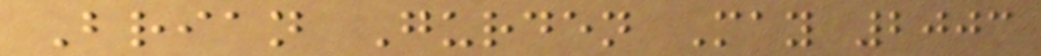Brian Gurden May 2003
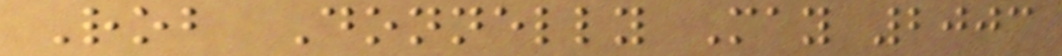Rob Donnelly May 2003
